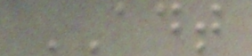ADT
